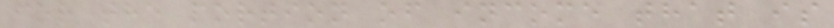for the portion of income that is
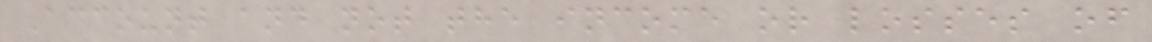Account and not the income or losses of
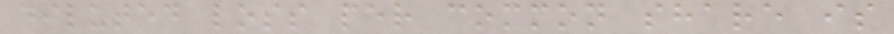diluted loss per common share is
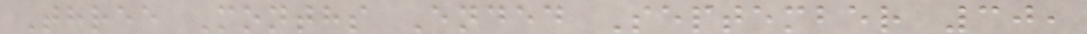Three Months Ended September 30,
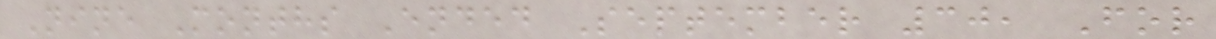Nine Months Ended September 30, For
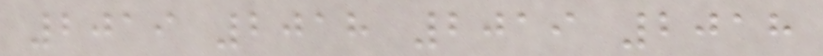2019 2018 2019 2018
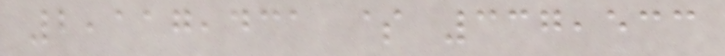2,117,431 $ 337,533
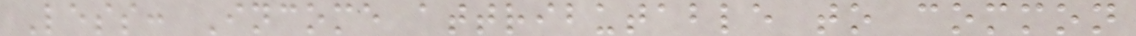Less: Income attributable to common
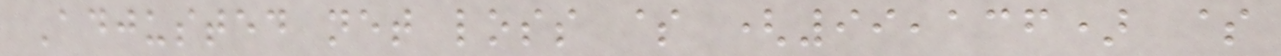Adjusted net loss $ (99,136) $
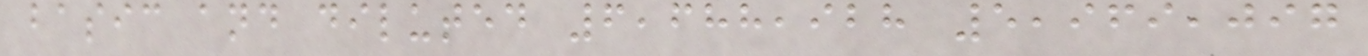basic and diluted 6,688,928 5,969,097
